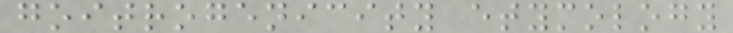goitrogenicity etymology
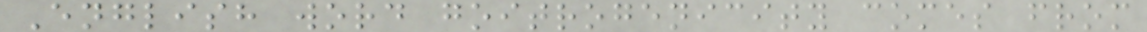English word goitrogenicity comes from
